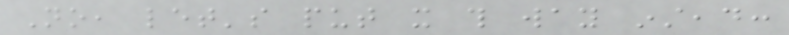No, let's put it this way instead:
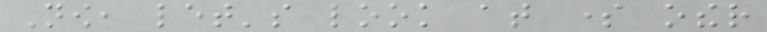Now, let's look at some other
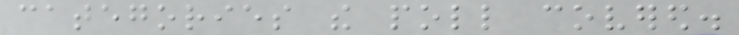categories the poll covered.
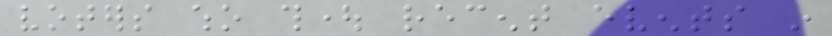voters who thought recent events in
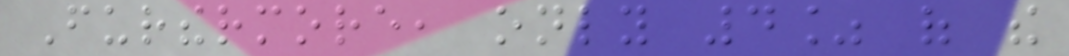Furthermore, only 4% of the
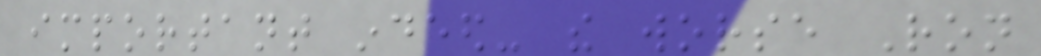important indeed- the worse Ron
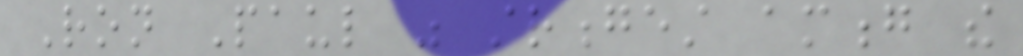Ron Paul was strongest among the
